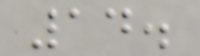14.
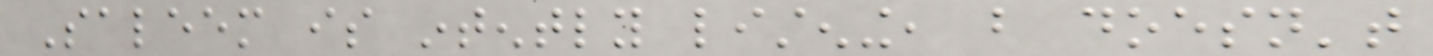Saleem is intently listening, but doesn't
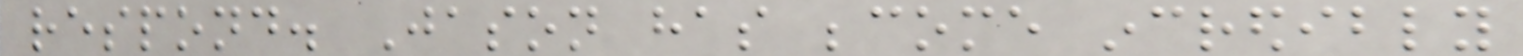respond. Jason has become incredibly
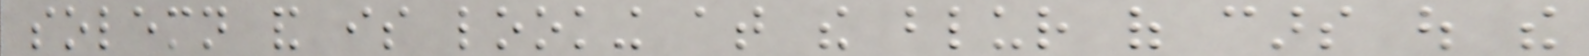solemn and is looking at the blur of cars out the
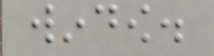window.
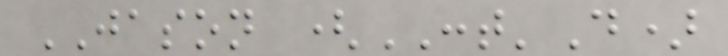JASON (CONT'D)
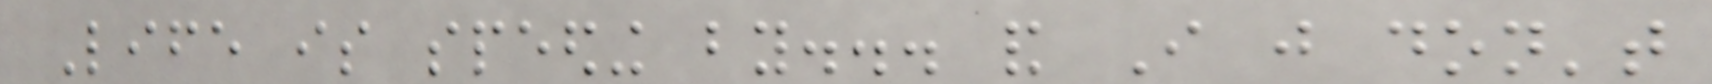Life is speeding by... and I just don't
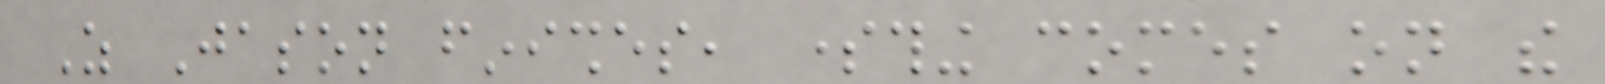As Jason finishes, something comes on the
